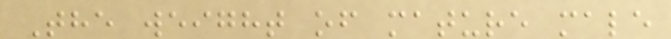The weight of mature male
